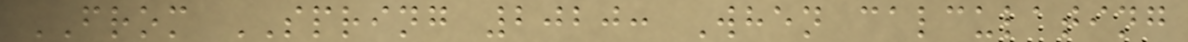FROM SPRING 2020: When calculating
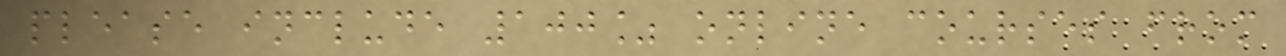please include 100% online courses from
